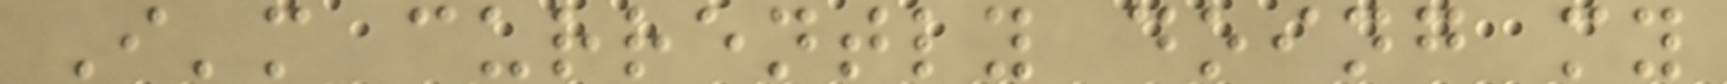I'm currently doing my
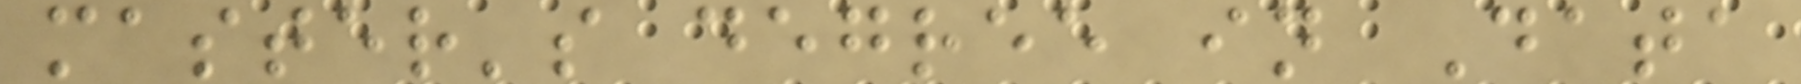master's degree in Data
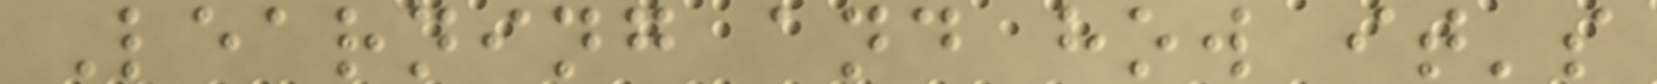Learning and how it's
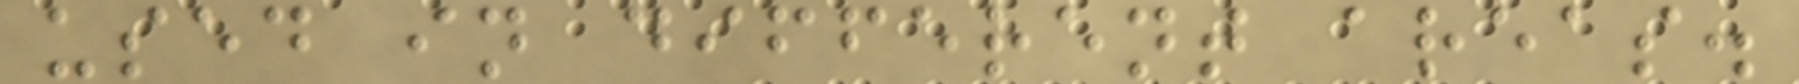used in different areas.
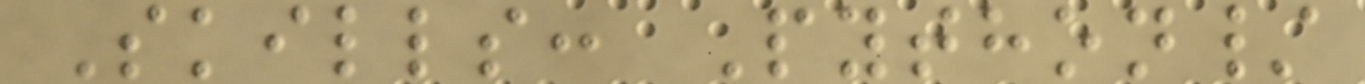Skills: Python/
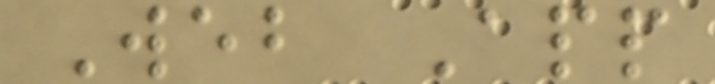Web App
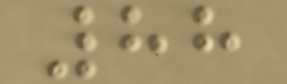88
